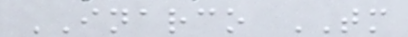INARCO TM
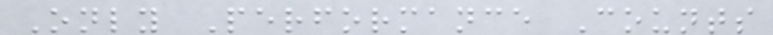Only Performance Counts
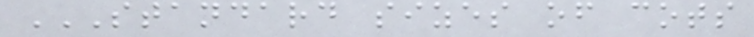STANDARD SIZES OF COTS
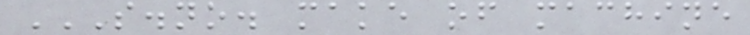S.NO. MAKE OF MACHINE
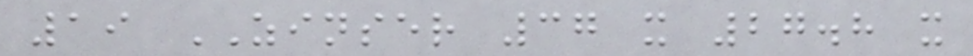19 ZINSER 37 x 27.8 x
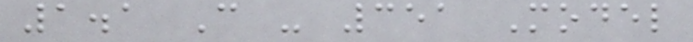1.1 C - 351 Model
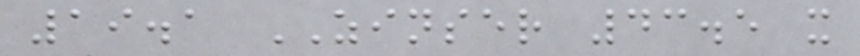19.1 ZINSER 43.5 x
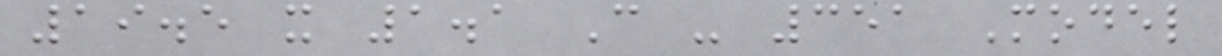19.5 x 1.1 C - 351 Model
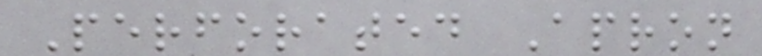Perforated Apron
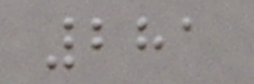281
